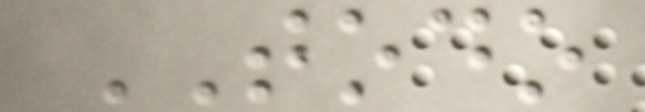TODO
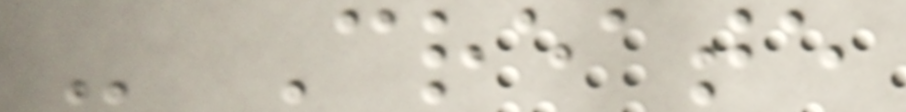- Create
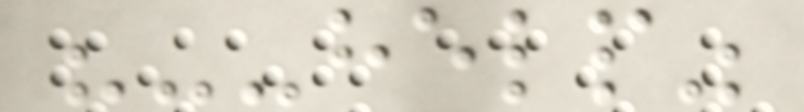"--help"
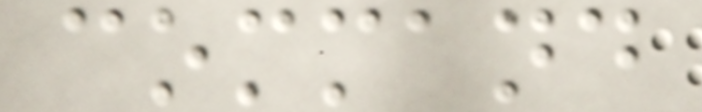command
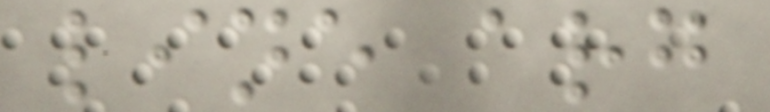line arg
